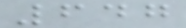647
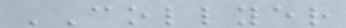COLLYER
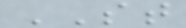ST
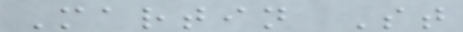Martin St
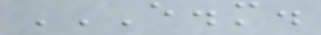E.M.
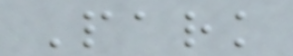Park
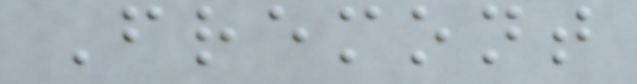Fremont
